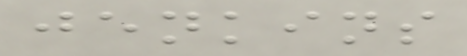jenkins
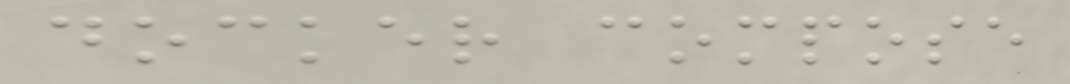docker compose
